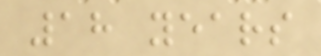18 years
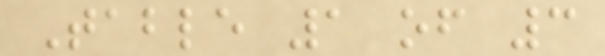Table 1 of 3
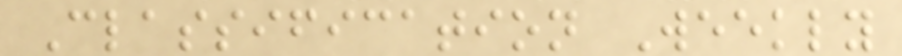Classification Weekly
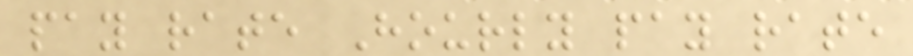pay rate Hourly pay rate
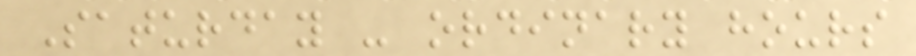Saturday - ordinary hours
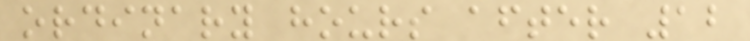ordinary hours after 12
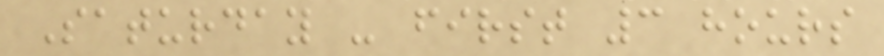Saturday - first 3 hours
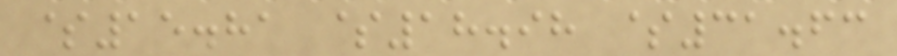$15.81 $18.98 $31.63
